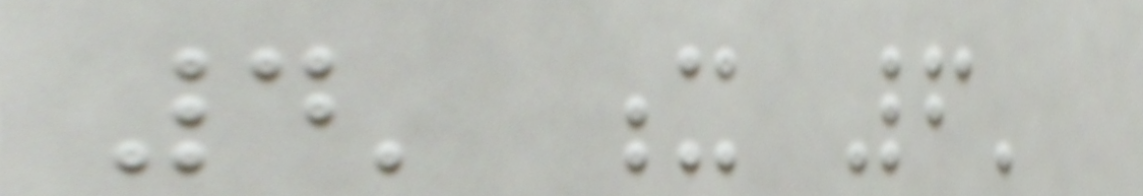4' x 6'
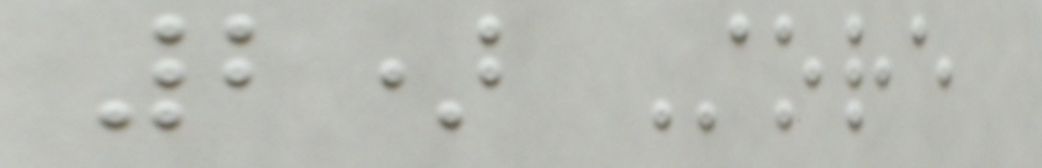2) Store
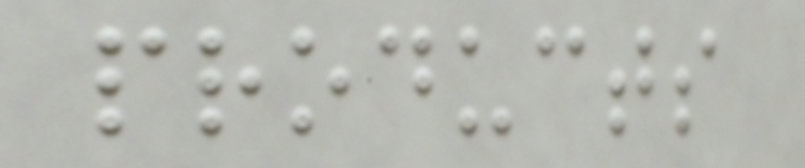products
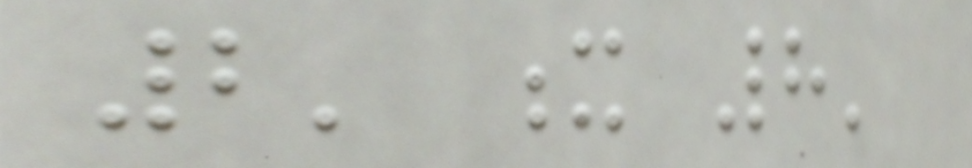2' x 8'
